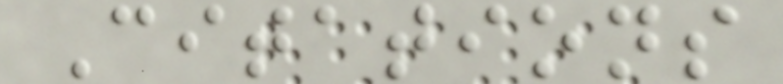Citations
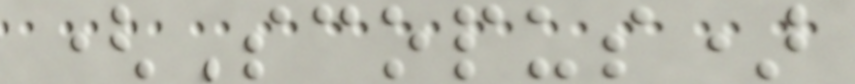(Scopus)
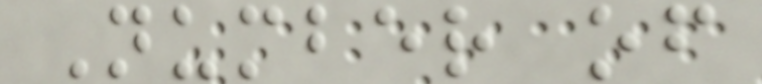Number of
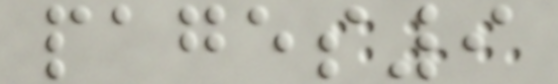pages9
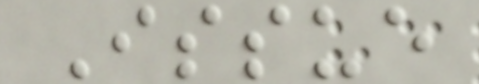Issue
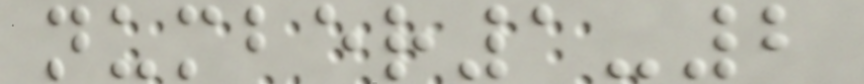number1-2
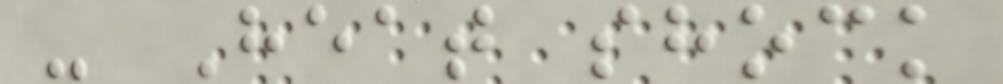- Heat shock
